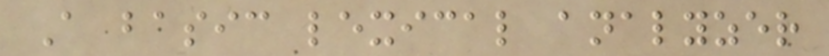A basic lexical analyzer
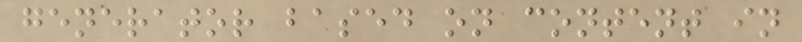generator based on content in
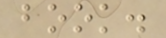book.
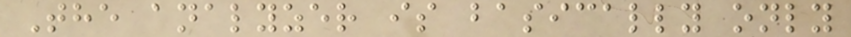The analyzer is basically only
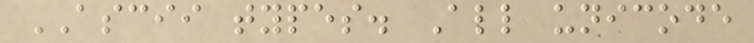ASCII types. All unicode
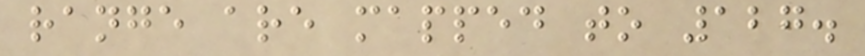range are mapped to 127.
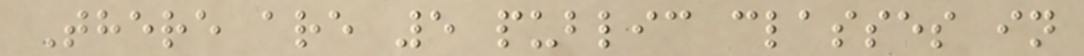There are 5 public classes in
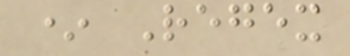* Regex
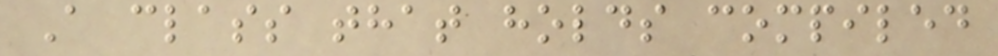A class that holds compiled
